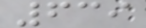639
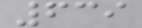639
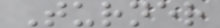Turner
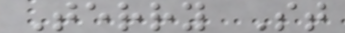Terry St
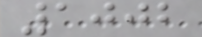1002
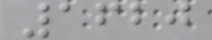1620
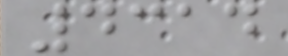4314
